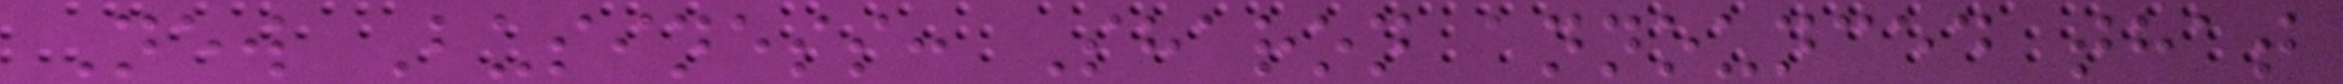New Business: Sharon announced that
